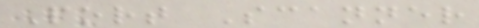Port Scanner
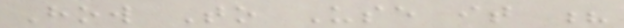How To Use it ?
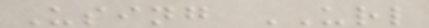Using URL
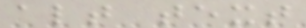alt text
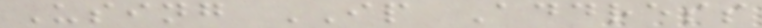Using IP Address
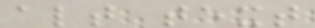alt text
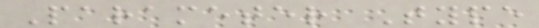Parameter Type
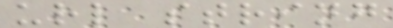url string
